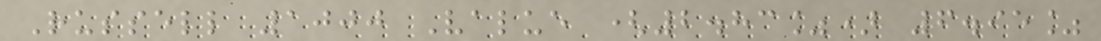Russell 1000 Value (2.83%) 6.95%
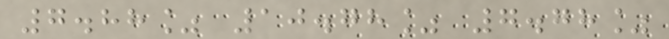7.88% 10.78% 7.78%
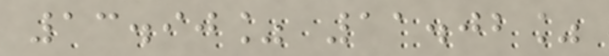13.90% 11.02%
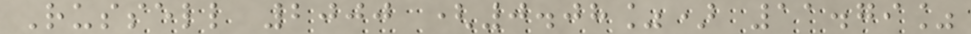Russell 2000 (0.08%) 11.79%
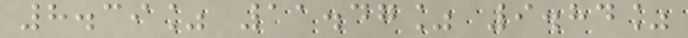8.39% 11.47% 9.84%
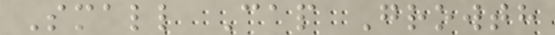Small Cap Growth
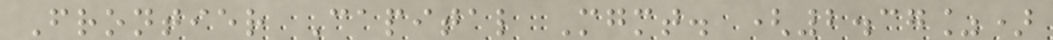Frontier Capital Mgmt. (2.37%)
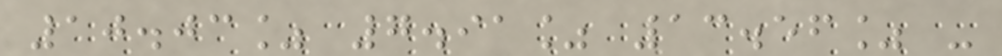10.03% 7.91% 13.56% -
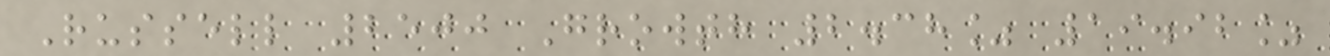Russell 2500 Growth 2.38% 19.92%
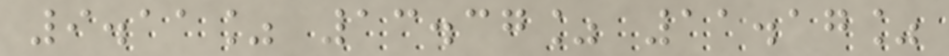9.11% 13.37% 11.17%
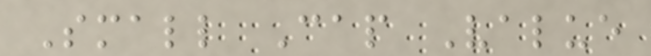Small Cap Value
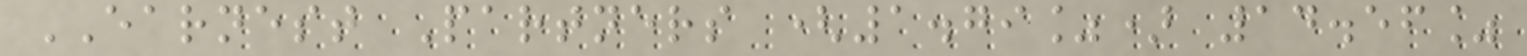EARNEST Partners (1.79%) 14.56%
